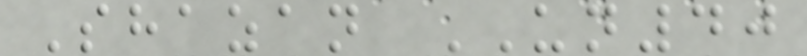Shazan UN40
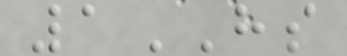1HS
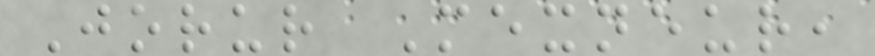Jorur Mexneur,
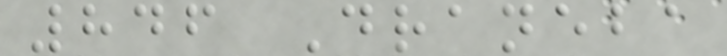846 Draneba
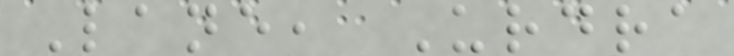Lane, Urdra
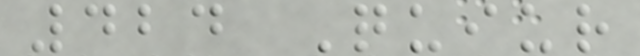424 Quiur
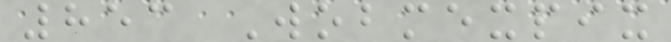853 Wobmexpix
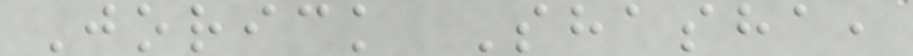Jorick Shasha,
